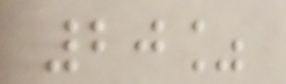20%
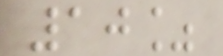10%
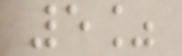5%
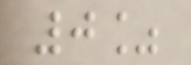0%
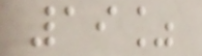19%
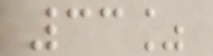33%
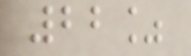22%
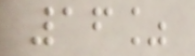16%
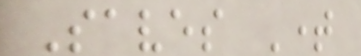Saves Time
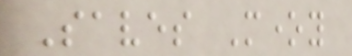Saves Money
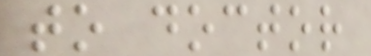to doctor
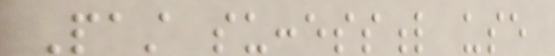Past successful use
